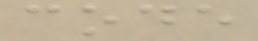code
